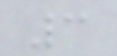3
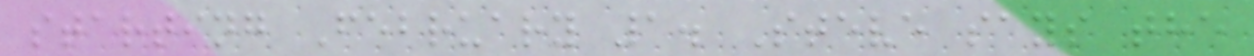starting February 1. Steve says the
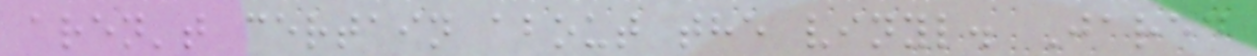aren't certain about the vinyl. Jared
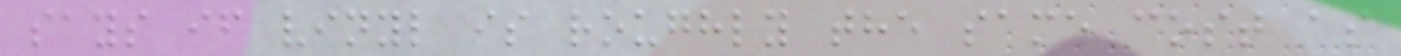says if vinyl is roughly the same cost as
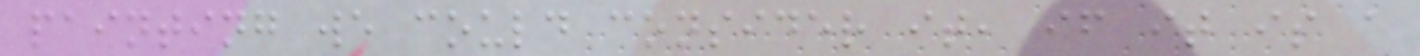painting we could consider it, if it is a
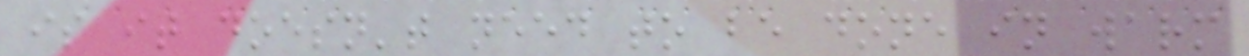is it doesn't need to be done in warm
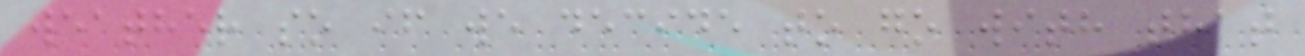weather so if we decide to go with that
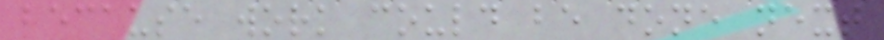because work could be done next
